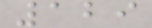129
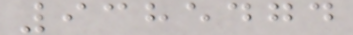9385474
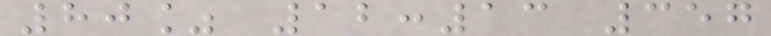80% 12:13 357
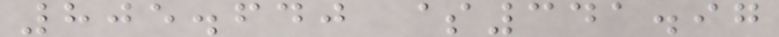805.640 $341.97
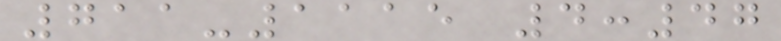711-1115 4:47
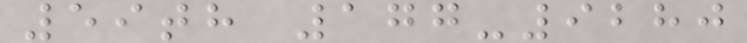59th 177-9280
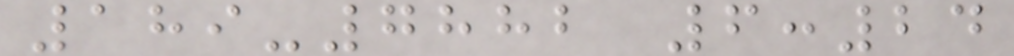189-7882 6:24
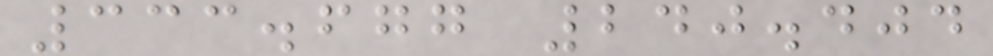333.677 240.404
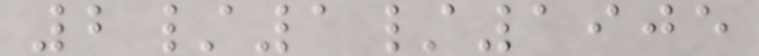2/1/1905
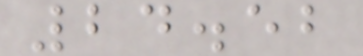24.52
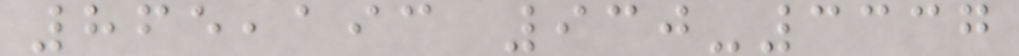865,193 930-3337
